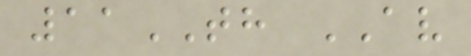11TH AV
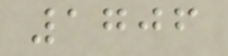1706
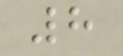8
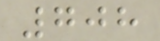708
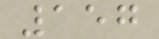157
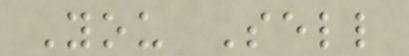You Sell
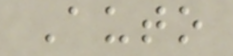Auto
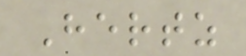Hertz
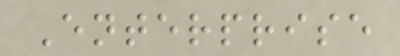Enterprise
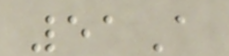51A
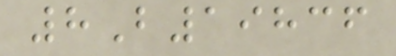8B19836
